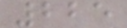225
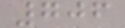706
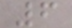6
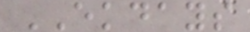EKDAYS
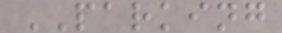PARKING
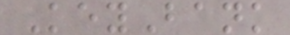KeyBank
